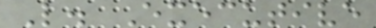L. Executive
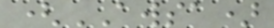(AWSA)
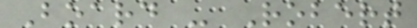Board - Robert
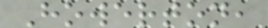Howerton,
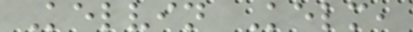Kelvin Kelm,
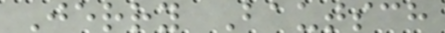Jerry Bautsch
